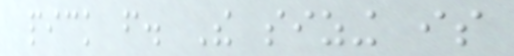pick from. The sizing is
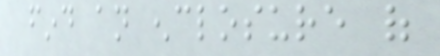find an enclosure of
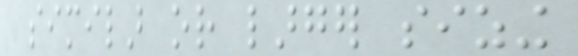similar or larger sizing
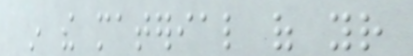in the material of your
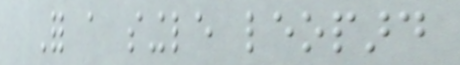For a single leopard
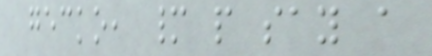gecko, many people say a
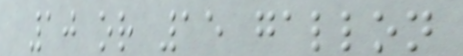10 or 15 gallon
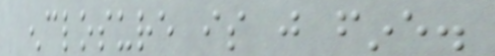enclosure is just fine.
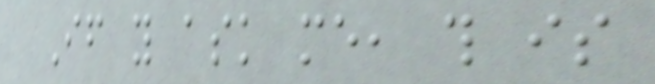If you ask me, this is
